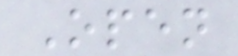Open
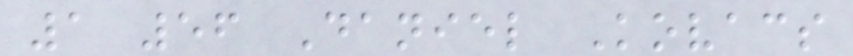1 56 Daniel Kovacs
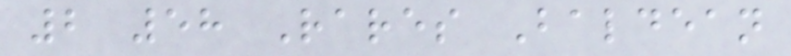2 58 Rares Baldean
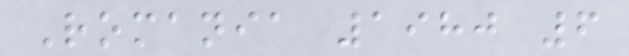Romania 1980 6
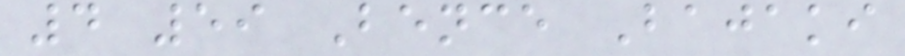4 59 Bence Bajaki
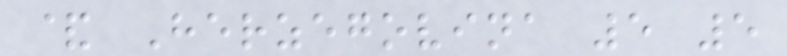& Herzegovina 5 5
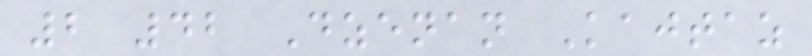2 42 Dzenan Kajtaz
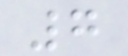7
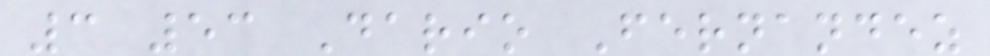3 53 Dario Fernandez
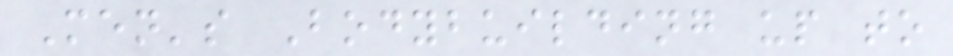Men's Bodybuilding up to
